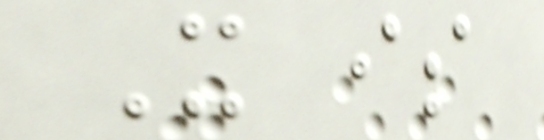It is
